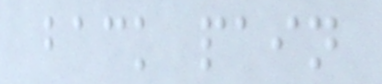back pain
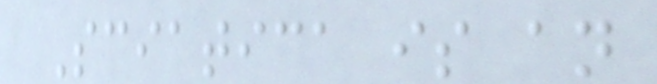Sciatica is an
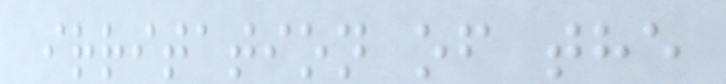irritation of the
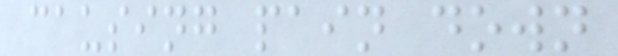causing pain down
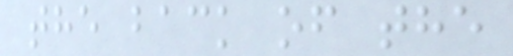the back of the
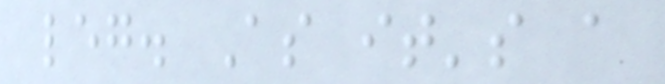leg. As it's a
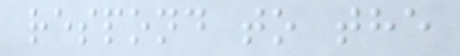respond to the
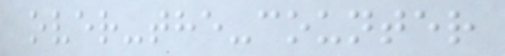over-the-counter
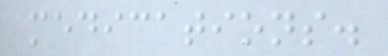medications.
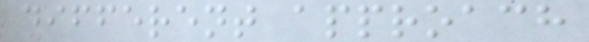different approach
